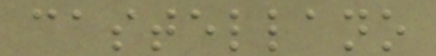castellano
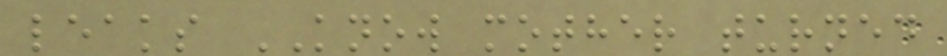leaks KNOW mother turned
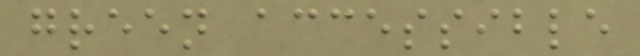green accessible
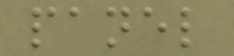panel
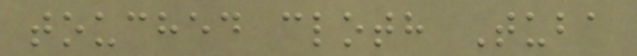touched cloth Tuba
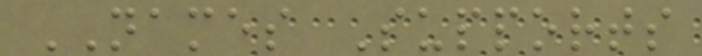NAMES Supports
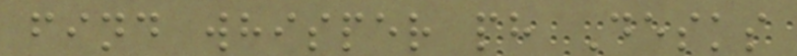find whisper ph Desks
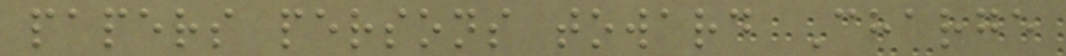papers persons toward Charge
